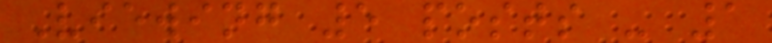Viewing 5 posts - 1
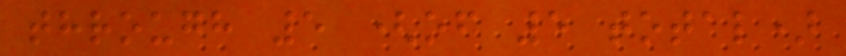through 5 (of 5 total)
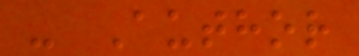- Author
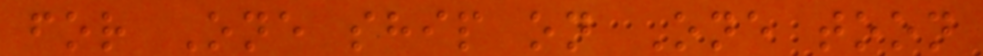for One ship on One toon
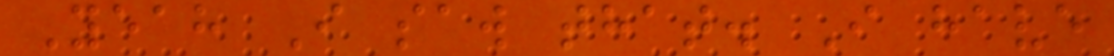Yeah I saw that. I have
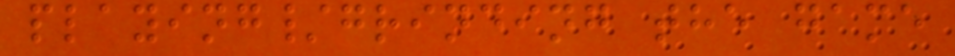playing/grinding the game
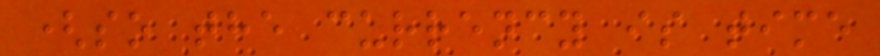(so the currency is time
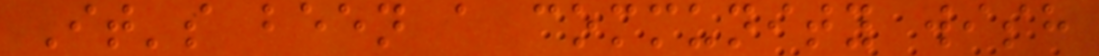It's been a community wish
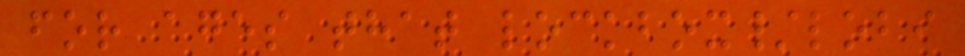for ages that lockbox/lobi
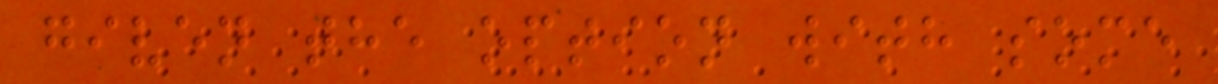given the option with some
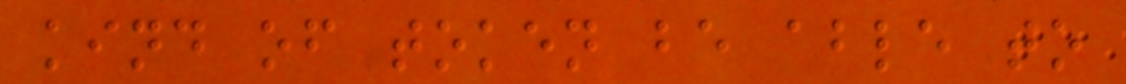kind of token be able to
